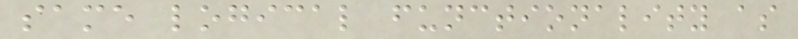same logical functionality as
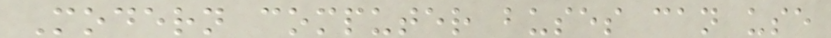Modern computer buses can use
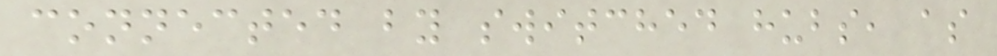connected by switched hubs, as
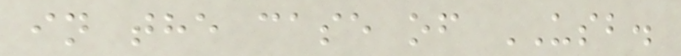in the case of USB.
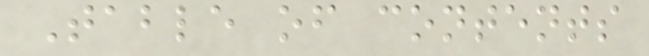Table of contents
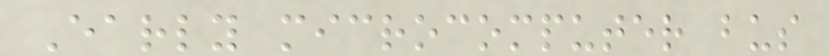Early microcomputer bus
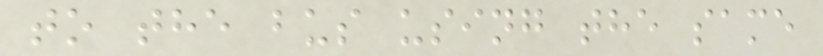to the bus using the same
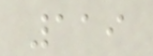119
